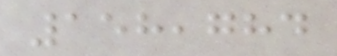158,784
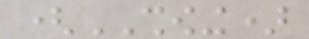(SHOWING)
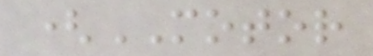(MOTOR
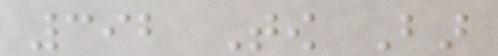392 Tow Bar
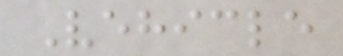Vehicle
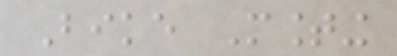Bike Mounting
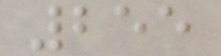255
